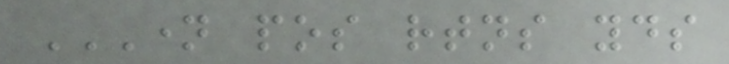NAME POS RTNS YDS
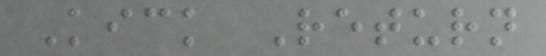Kick Return
